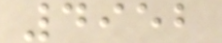4952
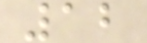12
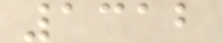1312
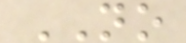NO
